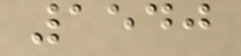1540
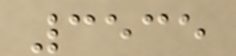3535
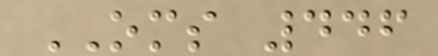OMS 446
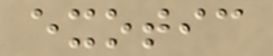exotic
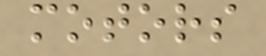motors
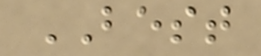BEST
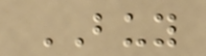BUY
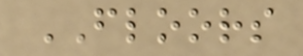FLOORS
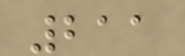211
